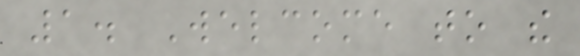1. Welcome to the
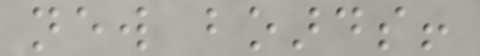new boards!
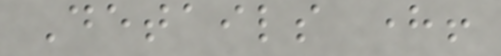Details here!
